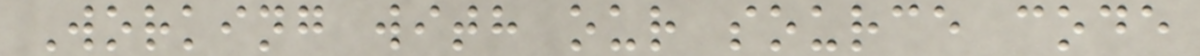Working with our source code
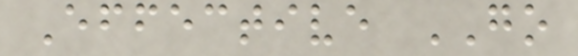Effective GO
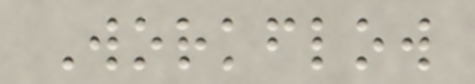Workflow
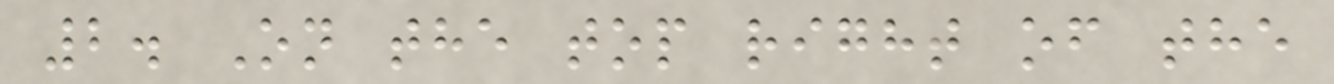2. On the top right of the
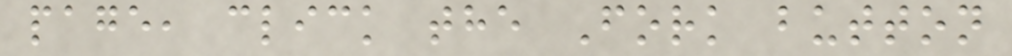page, click the Fork button
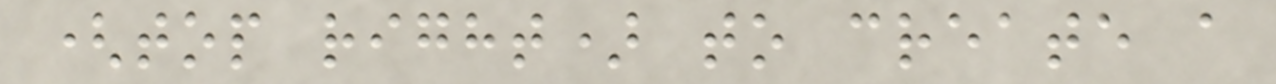(top right) to create a
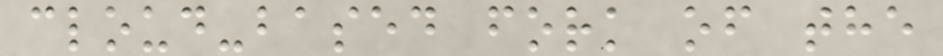cloud-based fork of the
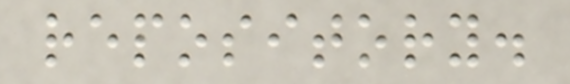repository.
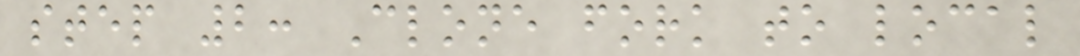step 2: Clone fork to local
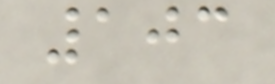103
